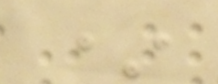*
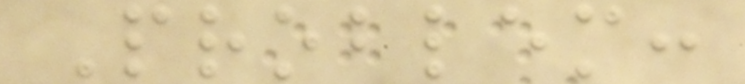Problem:
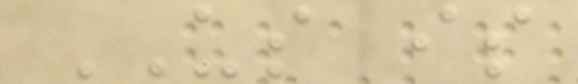US is
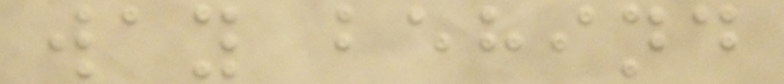way behind
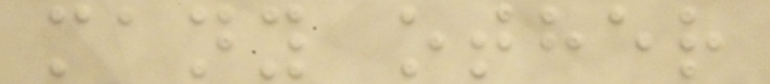many other
